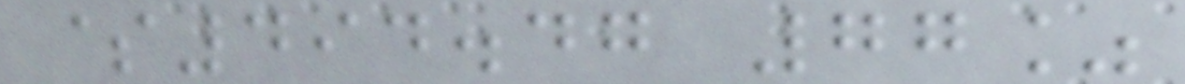$494.47 77%
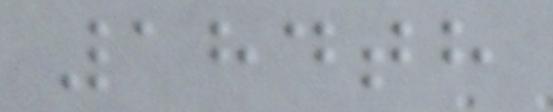184th
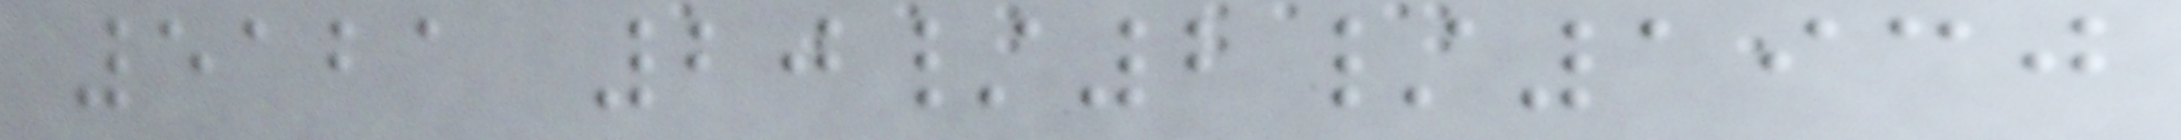5121 20/2/1930
